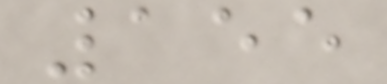155
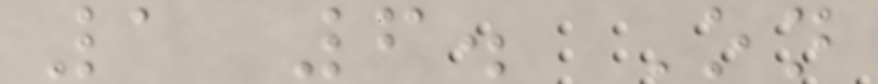1 6. On
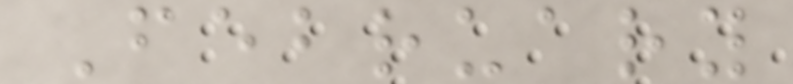February
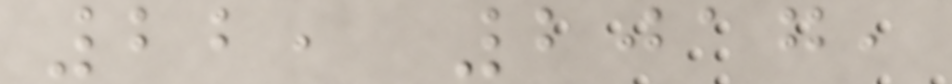22, 2017,
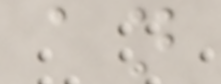an
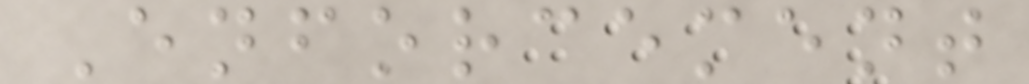Enforcement
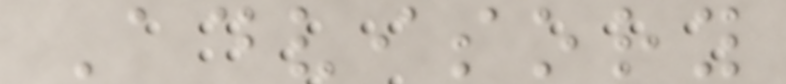Advisory
